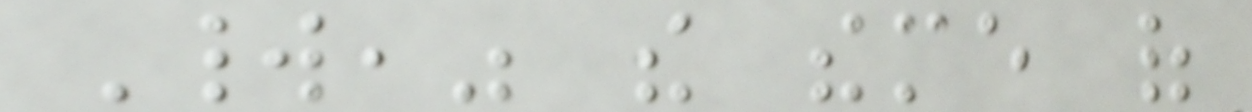World," the theme of
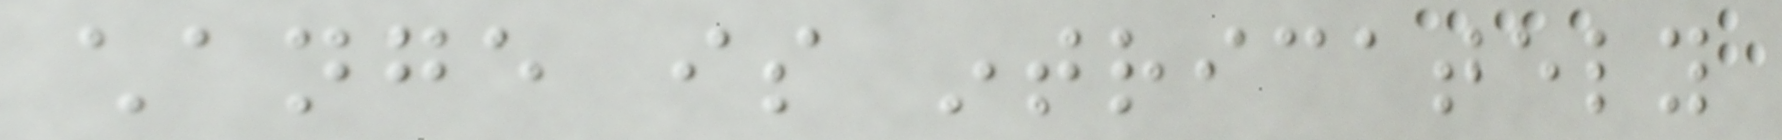change is intricately
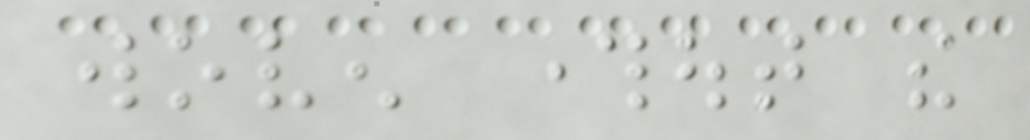woven throughout the
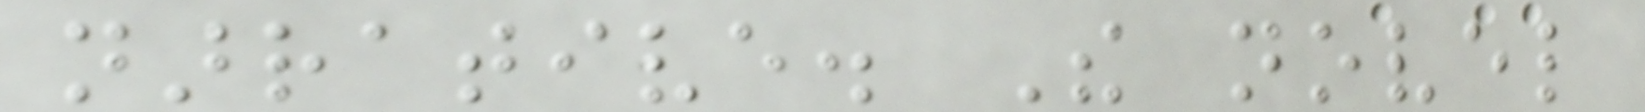narrative. The novel
